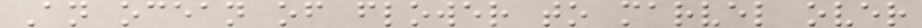An ocean of flower to marvel over
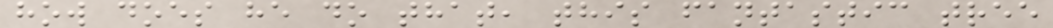how does he do that, this fantastic tree
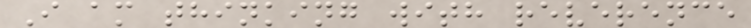I am thinking with reverence
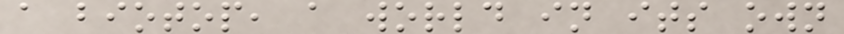a biotop, a world in its own
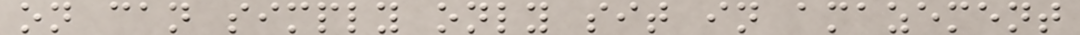on can simply only sit in amazement
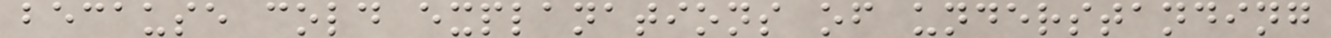because cold explanations of understanding
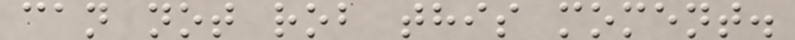can not rob this moment.
